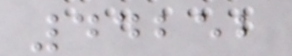44252
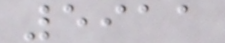5911
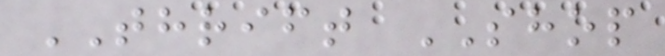THRIFT SHOP
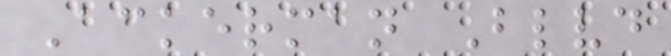Ackerman Blvd
